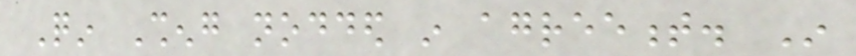Qin Sheng nodded in agreement. In
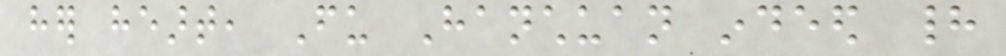her heart, Fu Hanchuan indeed had
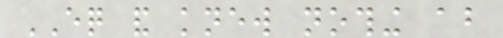EQ and knew nothing about
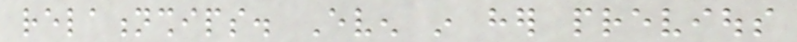relationships. Even in her previous
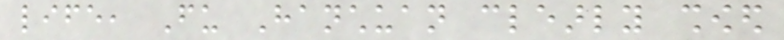life, Fu Hanchuan clearly showed
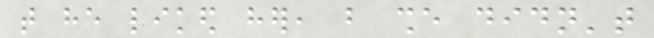that he liked her, but she didn't
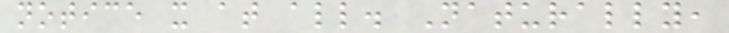notice it at all. Naturally,
